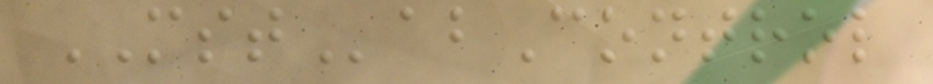MSTabControl
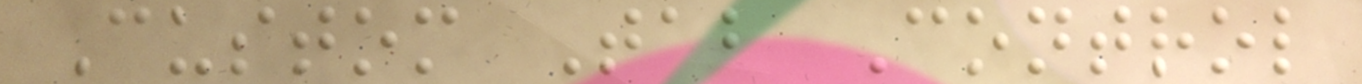Custom Tab Control
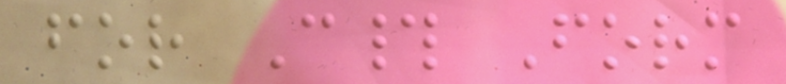for C# Form
